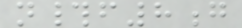n#f8g
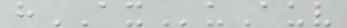hAXuAuv
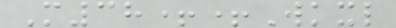M38++Wkxl
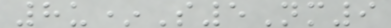8u*S5Nm9
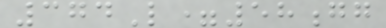374L=58gg
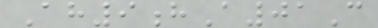Ah9hA01C
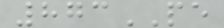873PE
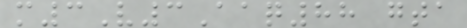m3V3Aaq88 gta
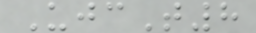UjcT8
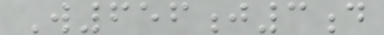W656j3d
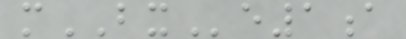mBXe1a
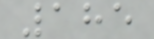185
